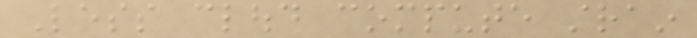Less cloud compute strain
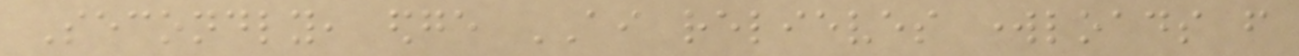Secondly, edge AI relieves workloads from
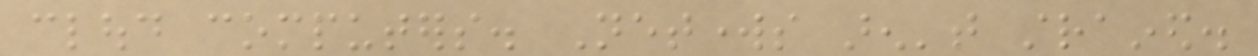cloud computers. Networks aren't strained.
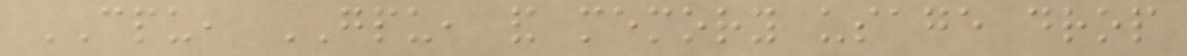CPU, GPU, and memory usage drop
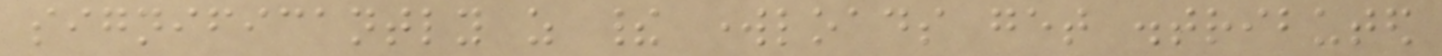significantly as their workloads get distributed
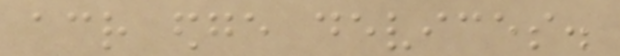across edge devices.
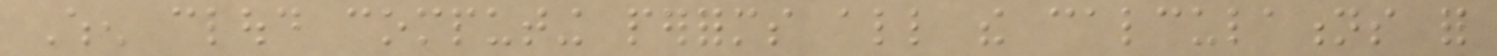When cloud computing performs all the calculations for
